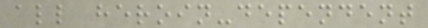all heroin-dependent
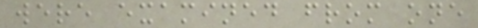were examined from one
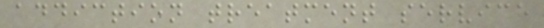addiction treatment service
